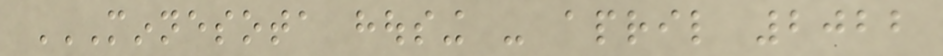MINNESOTA HOUSING - APRIL 2022
